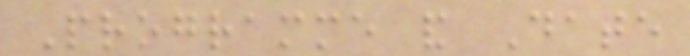Programme and Date
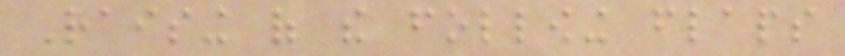Raising of the following flaps
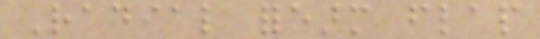Radial forearm flap
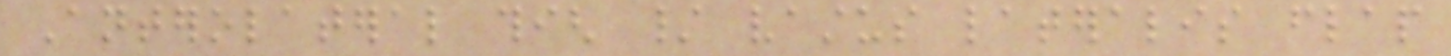Anterolateral thigh / vastus lateralis flap
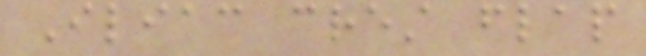Iliac crest flap
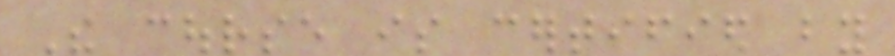The course is certified by
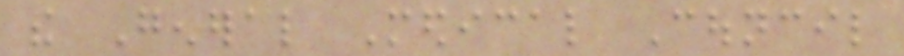the General Medical Council
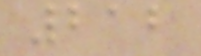212
